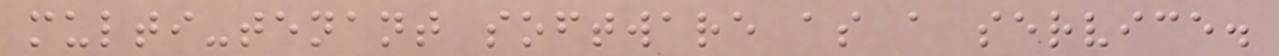multi-tenant software as a service.
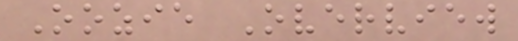Oozie Overview
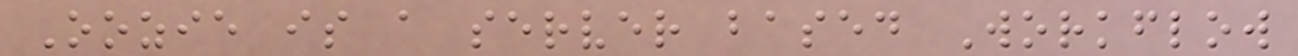Oozie is a server based Workflow
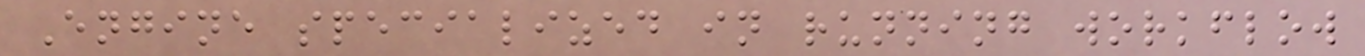Engine specialized in running workflow
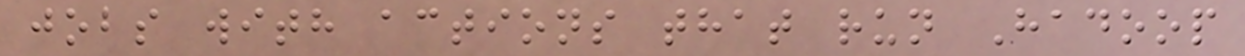jobs with actions that run Hadoop
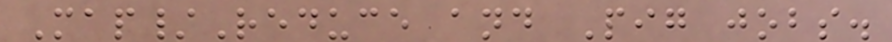Map/Reduce and Pig jobs.
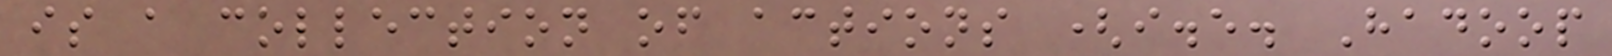is a collection of actions (i.e. Hadoop
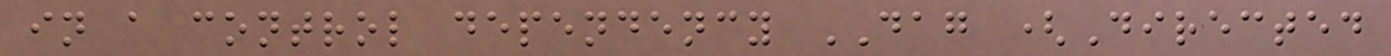in a control dependency DAG (Directed
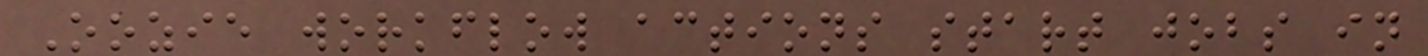Oozie workflow actions start jobs in
